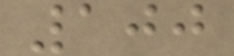100
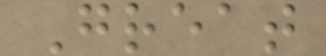Great
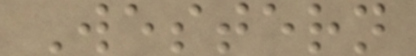Western
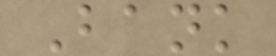Bank
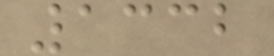1332
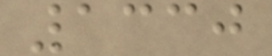1330
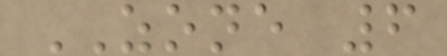ZONE 6
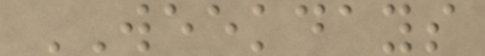WEEKDAYS
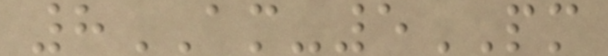8AM-5PM
